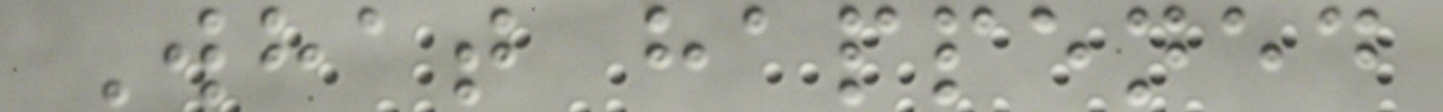What happened
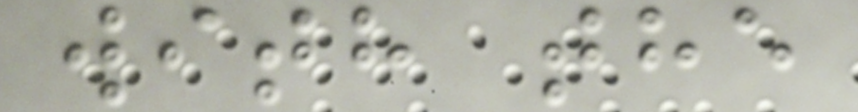with the
